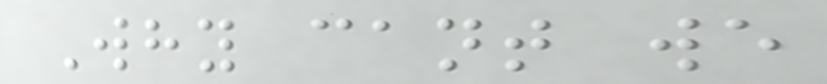Why cant we
